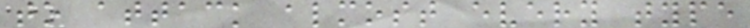to attack almost every type
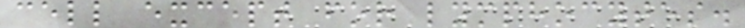cell except for lymphocytes.
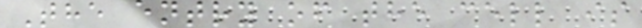The entry of the cell is
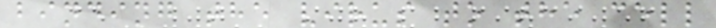binding the virus to the cell
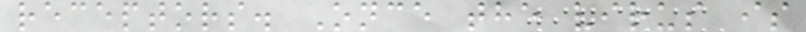receptors. Once the virus is
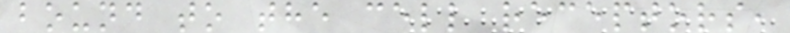bound to the cell receptors,
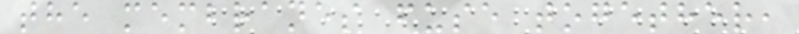the membranes fuse together,
